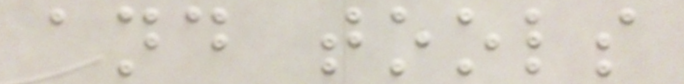and tools
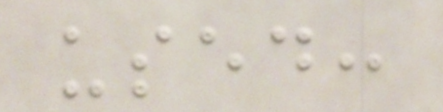used:
